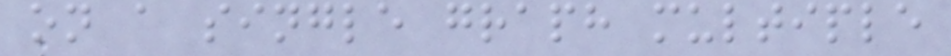on a single graph multiple
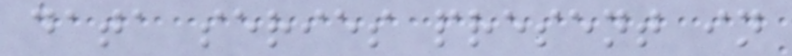data series present in
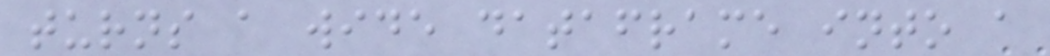turns a wide dataframe into a
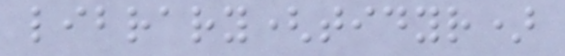library(tidyr)
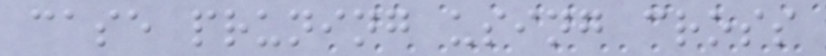case pruning using cross
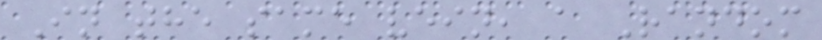In the same vein, a Random
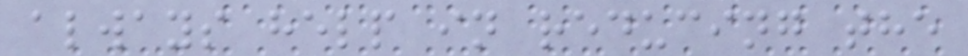always help in reducing the
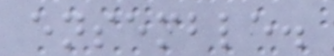ensemble.
